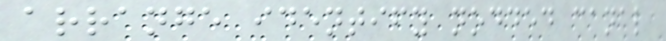arrange identify nodded canal
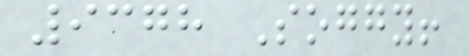9378 Soggy!
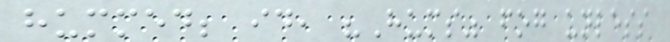hummed; id, "Hums" fog unless
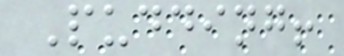Pudding!
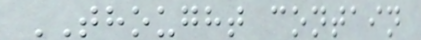THOUGHT contain
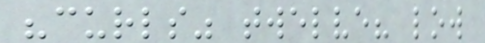"curls" twelve? low
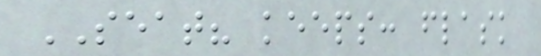SEAT? keeps: flask
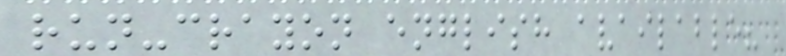run-crayon english available?
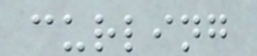curling
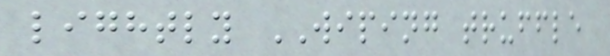lightly WIPING truffle
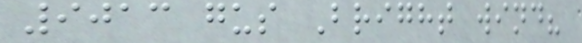9013 gus Bright wind?
